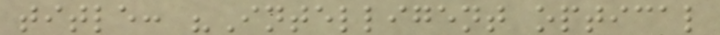title: "Intelligent optical
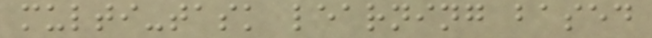multi-task learning based
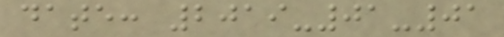date: 2019-01-01
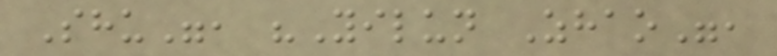Shu", "Yilun Zhao",
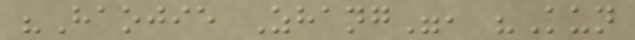"Haojie Zhang", "Kun
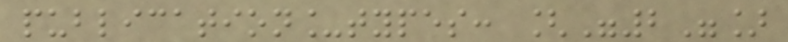publication_types: ["2"]
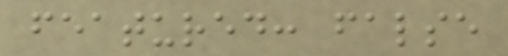featured: false
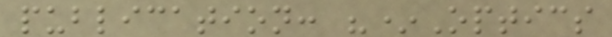publication: "*Optics
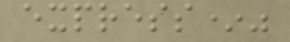express*"
